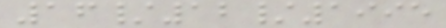16/12/1995
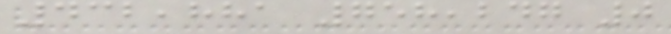432,881 758,247 0
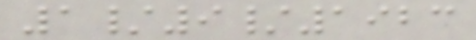1/9/1923
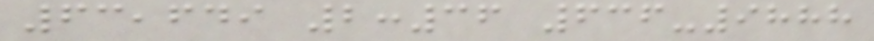63,649 2:36 636-9888
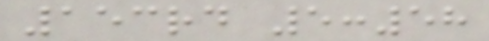153rd 5:58
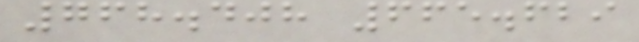768.408 665.629
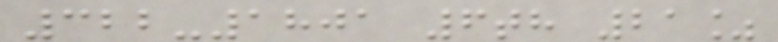322-1801 6th 21%
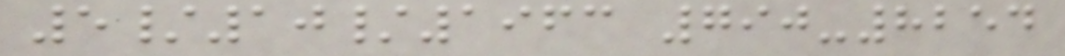5/10/1963 790-8254
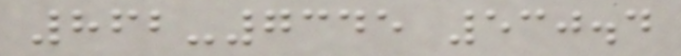862-7345 530.4
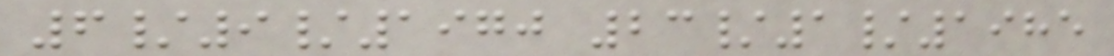6/9/1970 23/1/1985
